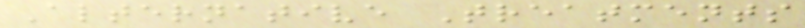Alternative Treatments
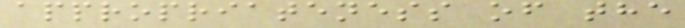appropriateness of the
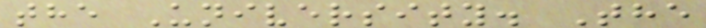the University. The
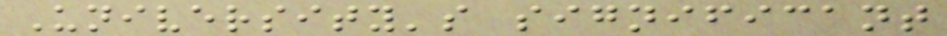University's significant
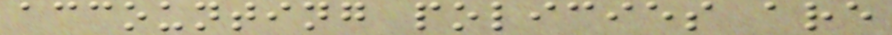accounting policies are
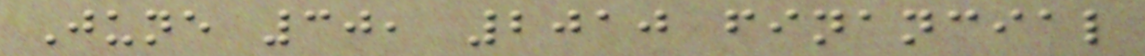June 30, 2010 financial
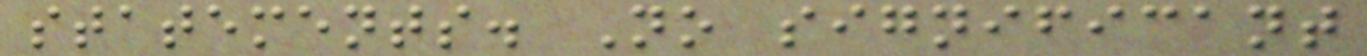statements. No significant
